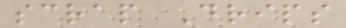scrap Drips
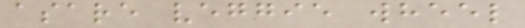asare veggie wheel
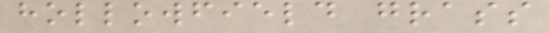hollowfield grass
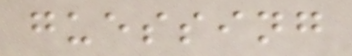guessing
